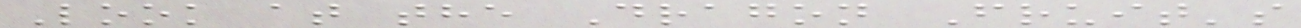Look at the Dragon Fruit's
